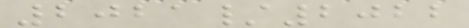2021/2022
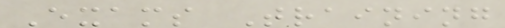Exams Training
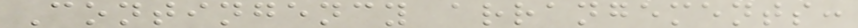Contingency arrangements:
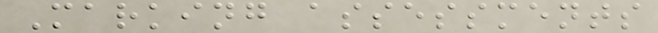Marking assessments
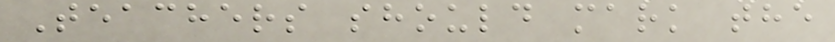Teachers should mark the
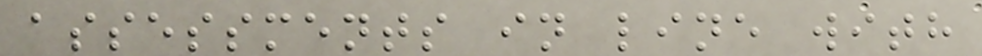assessments in line with
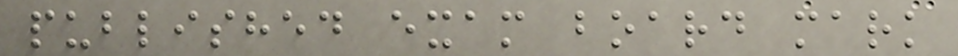published exam board mark
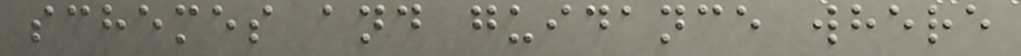schemes and guidance where
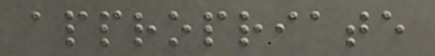appropriate
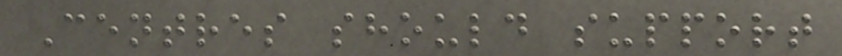Centres should support
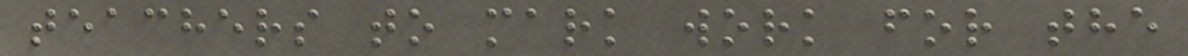teachers to mark work for the
